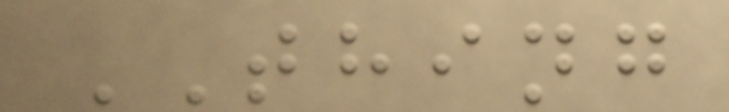THING
